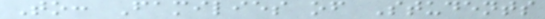To: Families of Students
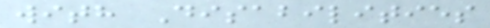with Disabilities
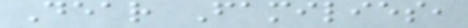Dear Families,
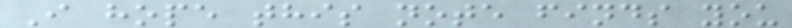I hope this note finds you
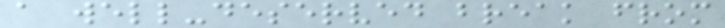a well-deserved break from
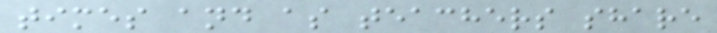times and as teachers share
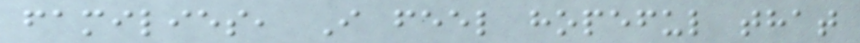families, I feel hopeful that
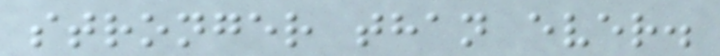stronger than ever.
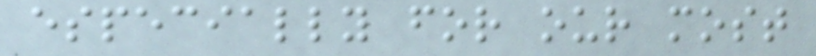especially for our most
